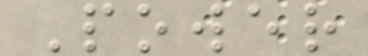Power
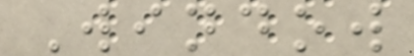Window
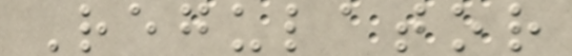Regulator
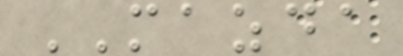MAZDA
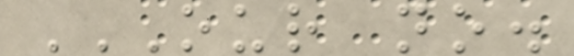OUR NO.
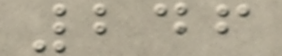246
